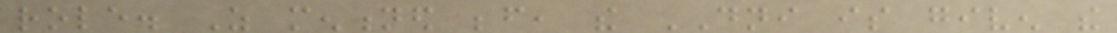role. As mentioned before, the DNI is given the
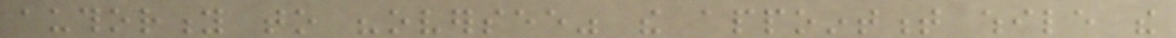authority to "oversee" the appointment while the
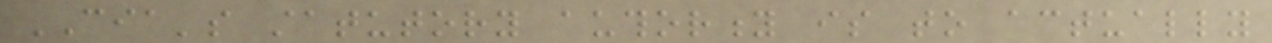CIA's statutory authority is to actually
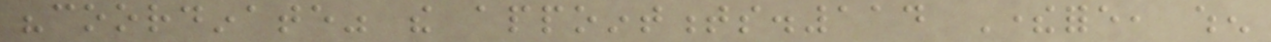"coordinate" the appointments.114 Therefore, when
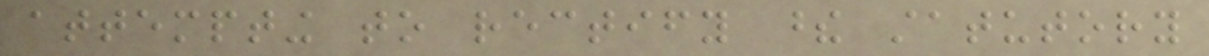attempting to rectify these statutory
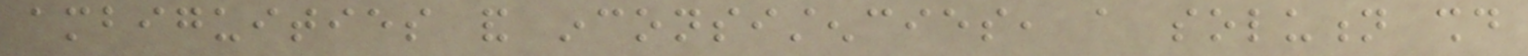ambiguities and inconsistencies, a solution should
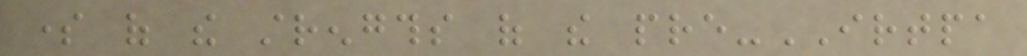some of the strengths of the pre-IRTPA
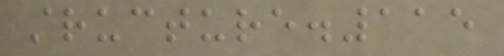structure.115
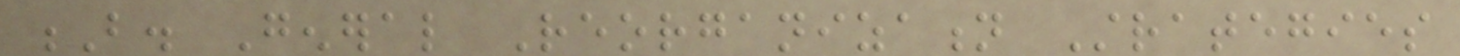B. General Reorganization Strategies
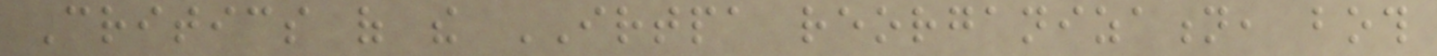Critics of the IRTPA reorganization, both
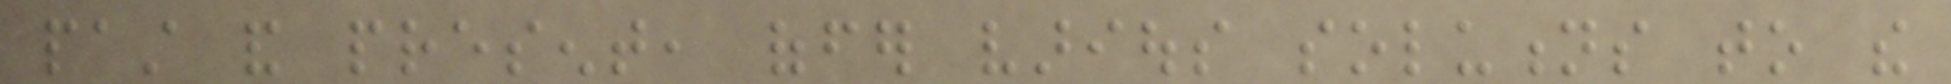past and present, offer various solutions to the
